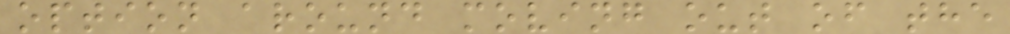option around moving out of the
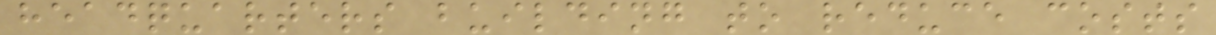headquarters building to reduce costs
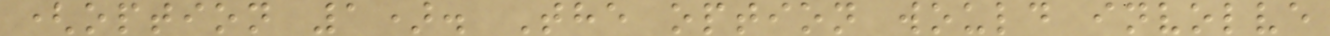(option 1). The option would involve
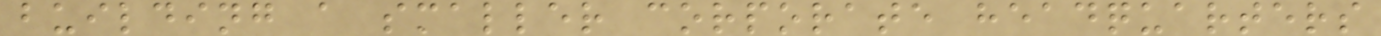building a smaller corporate headquarters
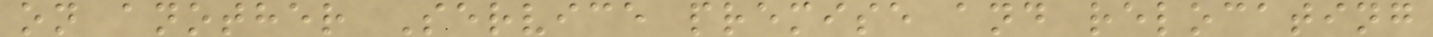on another Service premise and relocating
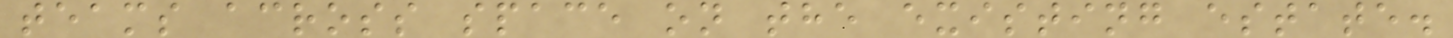teams across space on the existing estate.
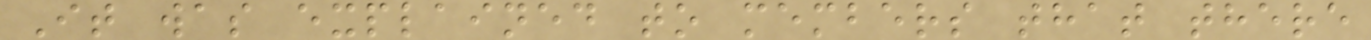It was explained to members that there
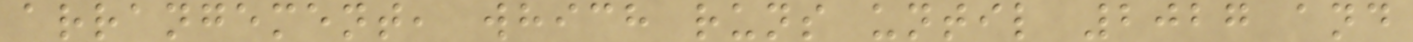arrangement, which runs until 2027 and
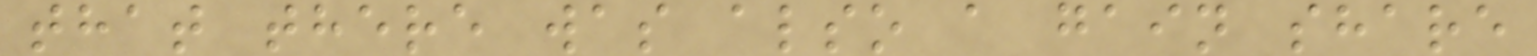that there was also a gain share
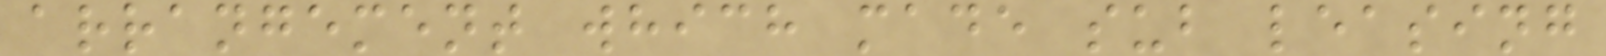arrangement which made sub leasing
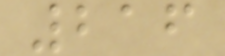216
